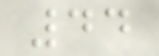44
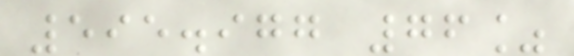595.977 76%
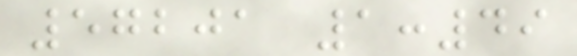57201 1:49
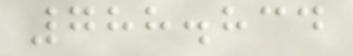788.834
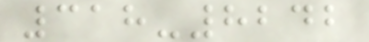318-8242
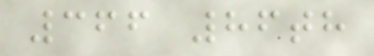366 86th
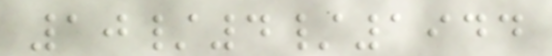10/4/1944
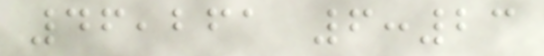46,261 6:23
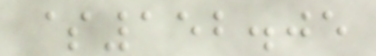$152.05
